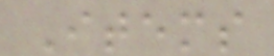Items
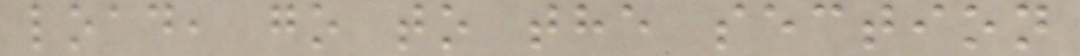load, go to the section
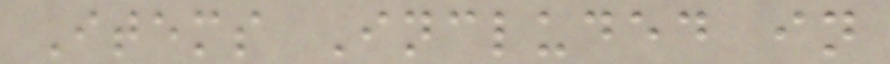Items Included in
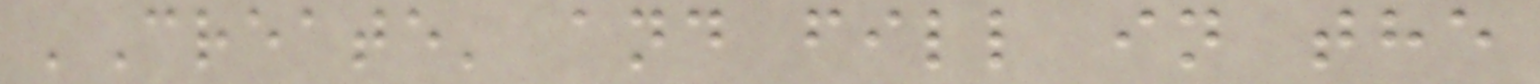'Create' and fill in the
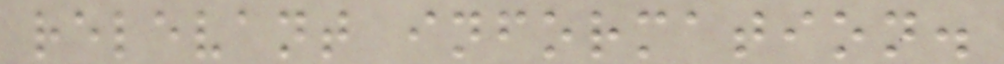relevant information.
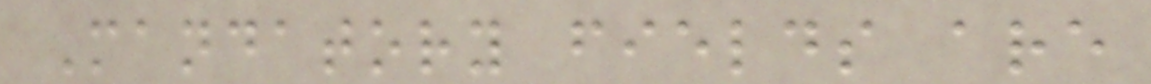Mandatory fields are
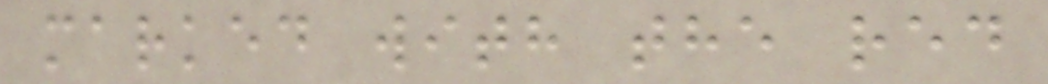marked with the red
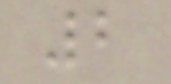2
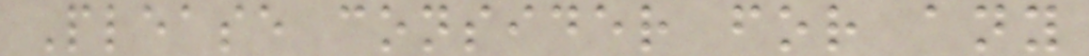Please consider for any
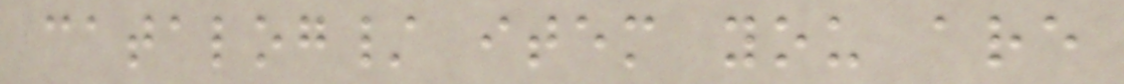catalog/ item you are
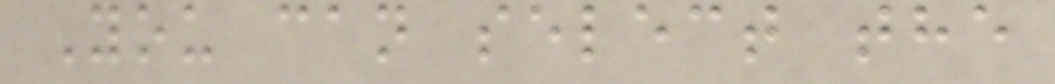You can select the
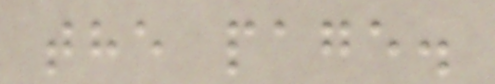the page.
